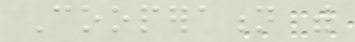Cooperation with
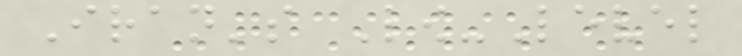Iran's Low-Level
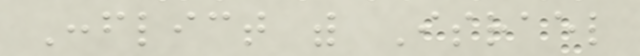Conflict with Israel
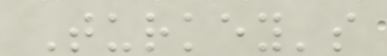Turkey's
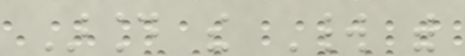Around the World with
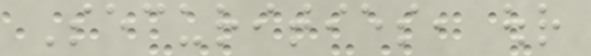Securities, our
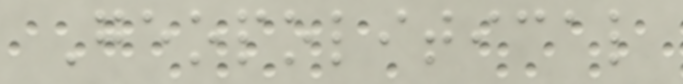Geopolitical
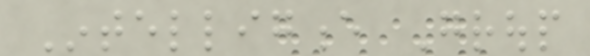Intelligence Group
